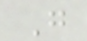G
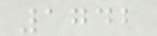1742
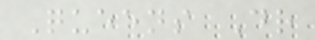Queens Dr
